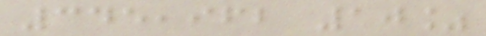345,962 10%
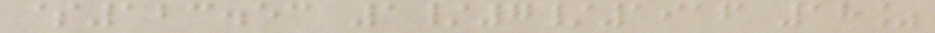$123.53 1/7/1916 18%
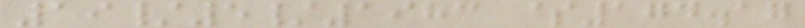19/5/1983 $174.17
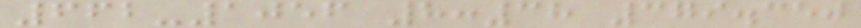662-1056 8:38 379.350
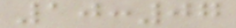10:07
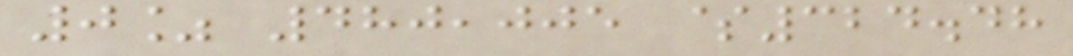0% 480,005 $324.48
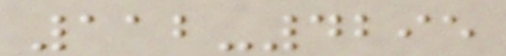112-4295
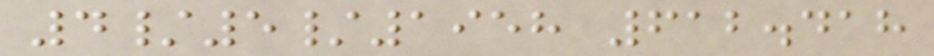4/5/1958 612.418
